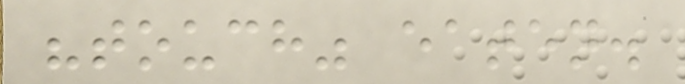"touch" eaten.
